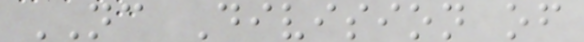NC Division of
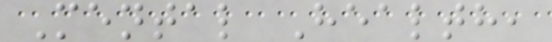Mental Health,
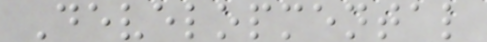Developmental
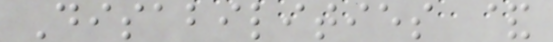Disabilities &
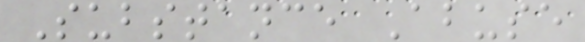Substance Abuse
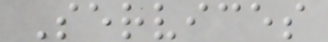Services
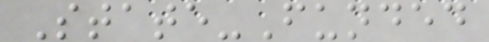State-Funded
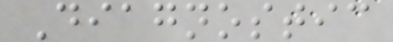Diagnostic
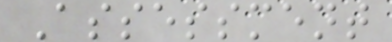Assessment
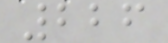226
